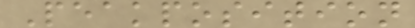Peakposition
